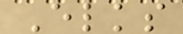Elks
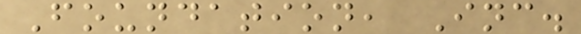Foundation, Inc.
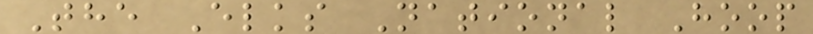The Elks National Hoop
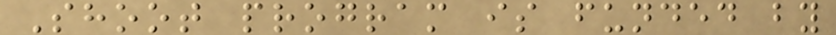Shoot program is funded by
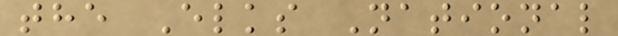the Elks National
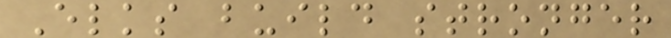Elks build stronger
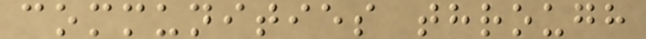communities through
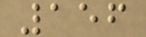156
